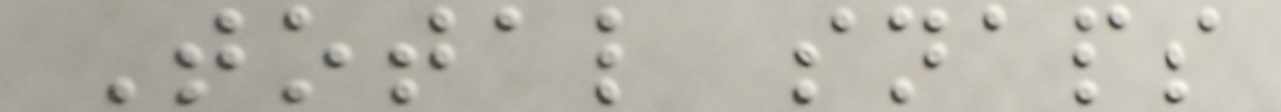Total snaps
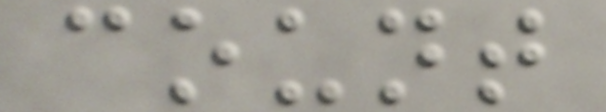count
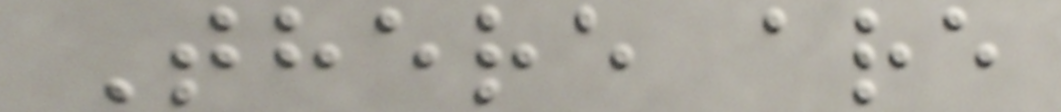There are
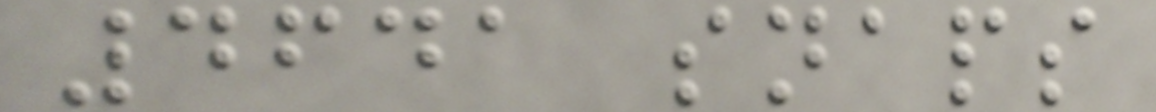4641 snaps
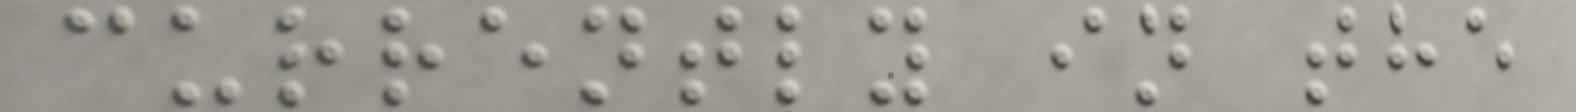currently in the
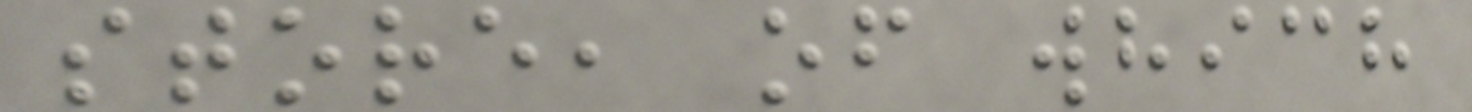store, of which
